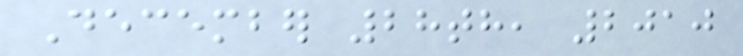December 28th, 2010
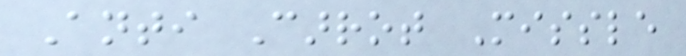Anti Carrot Missle
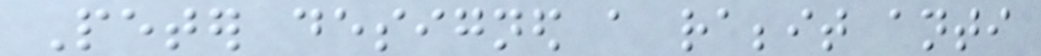Peter designed a rabbit anti
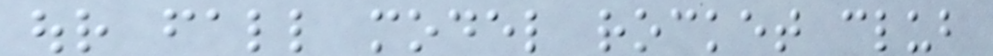our fall model rocket club
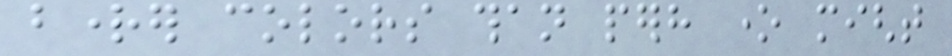brighter colors than perhaps one might
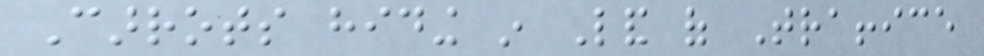Carrots hiding in Land of Traffice
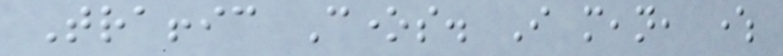Traffic Cones. I mean, where
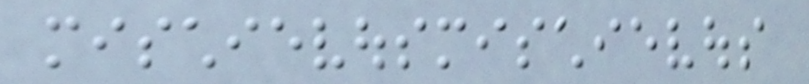mischievousmischievous
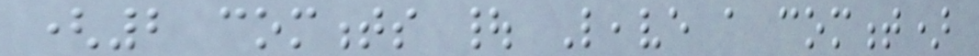(2 comments | Leave a comment)
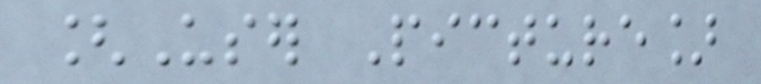[User Picture]
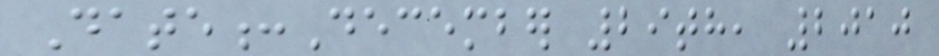Date:December 29th, 2010
